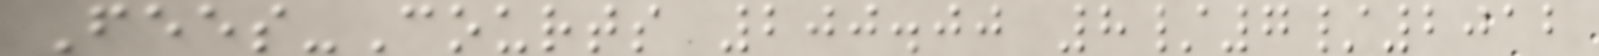Fees-Courts 200.00 8/7/2012
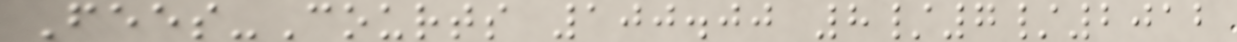Fees-Courts 100.00 8/7/2012
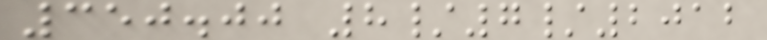350.00 8/7/2012
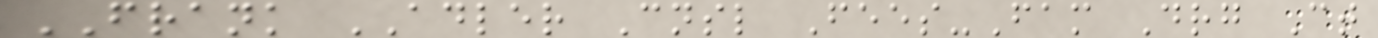FRANK ADLER Cnsl Fees-Fam Drg Ct
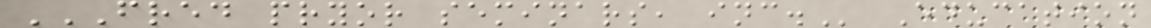FRED PRYOR SEMINARS, INC. Education
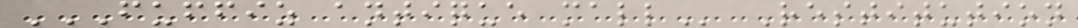FUFFIZ ANTIQUE MALL Restitution
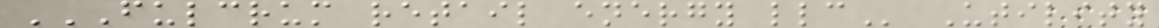FULCRUM RETAIL ENERGY LLC Utility
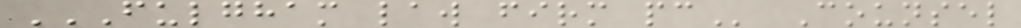FULGHAM LAW FIRM PC Counsel
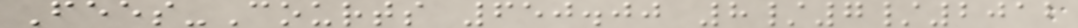Fees-Courts 650.00 8/7/2012
